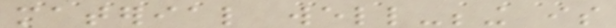material well-being is
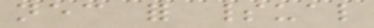necessary for spiritual
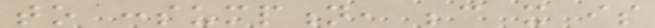to consumption, because it is
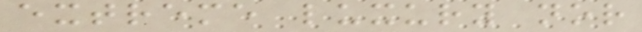extreme luxury nor
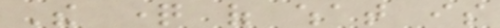The question of what is
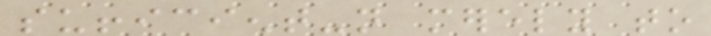sufficient-not merely to
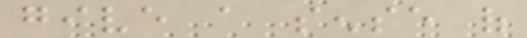give a sense of
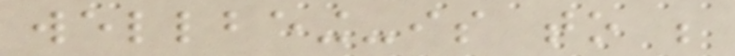wellbeing-is to be
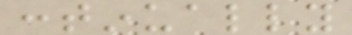continually
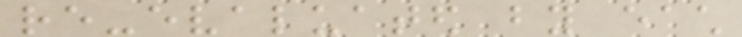re-evaluated by each
